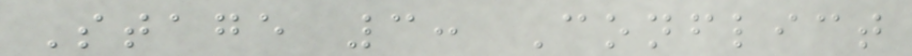Stage 3: Conflict
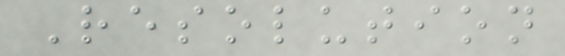Resolution
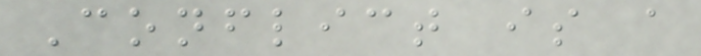Conflict is a
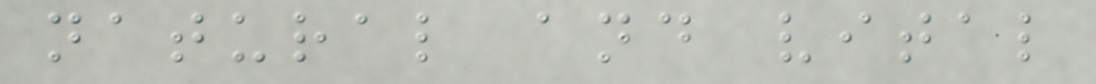natural and vital
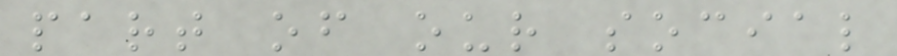part of our social
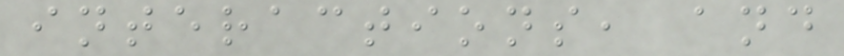interactions, and
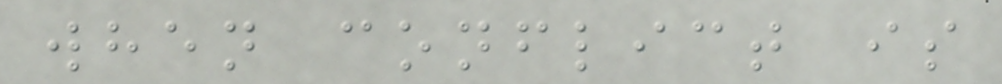when conflict is
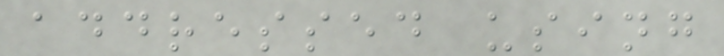addressed using
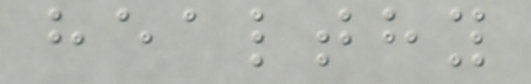healthy
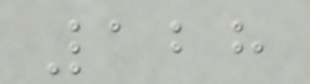128
